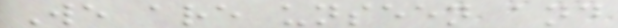We are unseen and
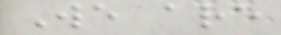We are
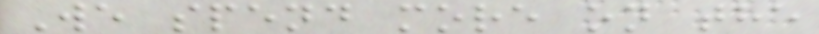We spend more on the
